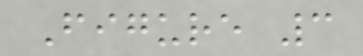Figure 3
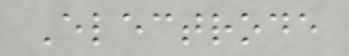Electrode
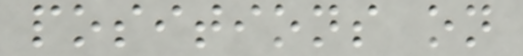positions on
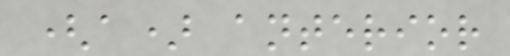(a) anterior
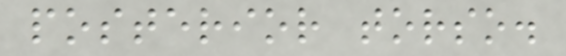posterior torso.
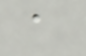a
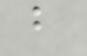b
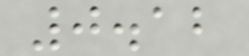0.12
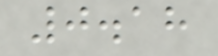0.18
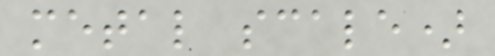metal scale)
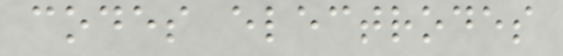codes electrodes
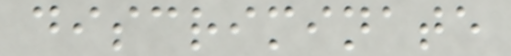discriminate
